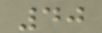40
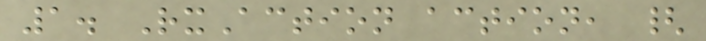1. RxAction action, {
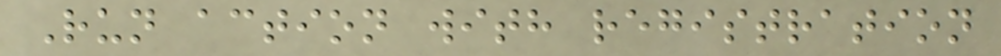Run action with registration
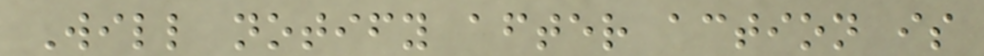Will notify after action is
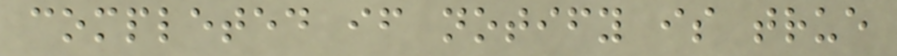completed if notify is true
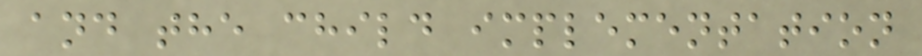and the child implementation
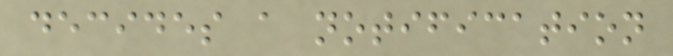decides a notification
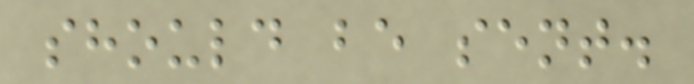should be sent.
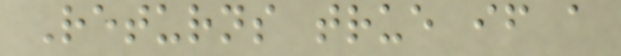Returns true if a
